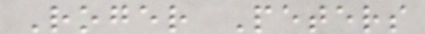Roger Peters
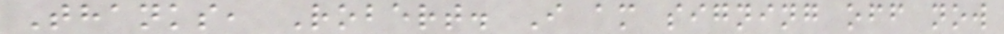Thanks, Robert. I am signing off now
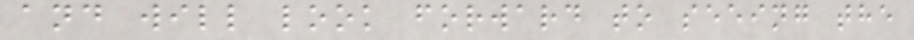and will look forward to seeing the
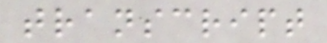transcript
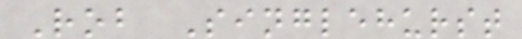Rob Singlehurst
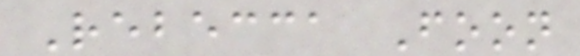Rebecca Foon
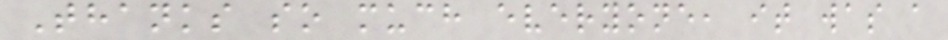Thanks so much everyone, it was a
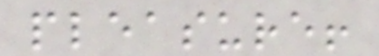pleasure!
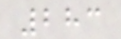283
